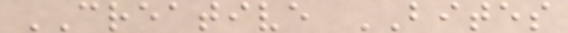CREATIVE BITES
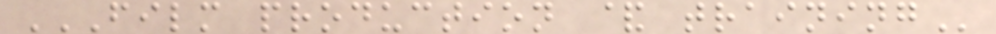FILM PRODUCTION & TRAINING
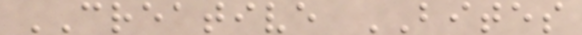CREATIVE BITES
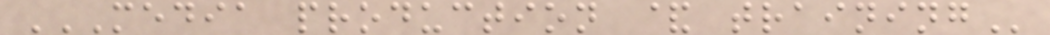MEDIA PRODUCTION & TRAINING
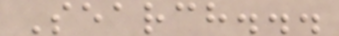Search...
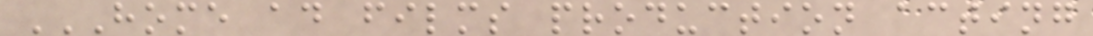HOME AD FILMS PRODUCTION ACTING
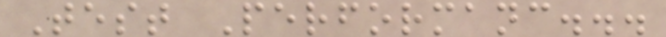Test Performanc...
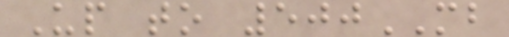Up to 500MB
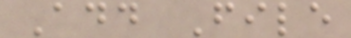Add File
